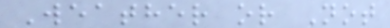Weather or Not
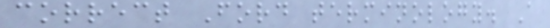correct Ford terminology. A
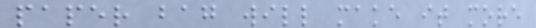paper bag will make it more
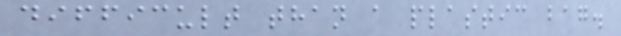difficult than a plastic bag.
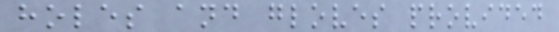holes and gloves provided
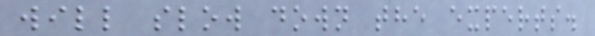will slow down the experts.
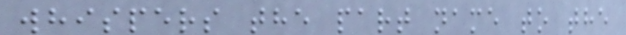whispers the part name to the
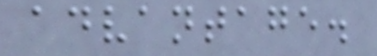advantage.
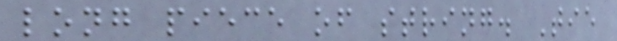long piece of string. Tie
